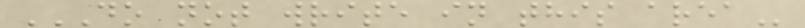DO NOT WRITE IN THIS AREA
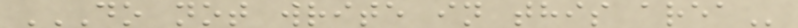DO NOT WRITE IN THIS AREA
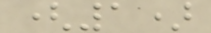(1)
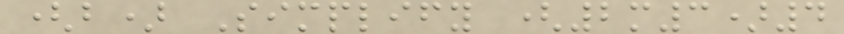(b) Simplify (2m3)4
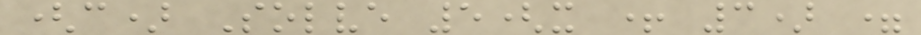(c) Solve 5(x + 3) =
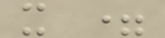x =
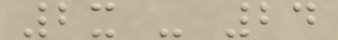2x - 24
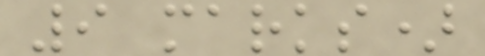9 marks)
